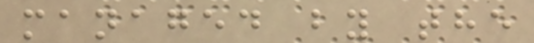managed by the
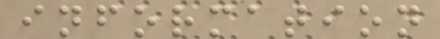information
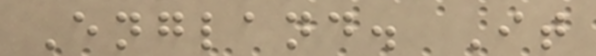England. It
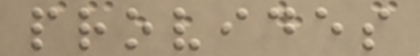provides
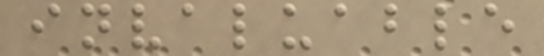invaluable
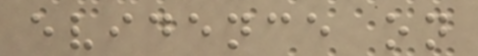evidence on
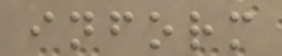inform
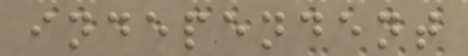independent
